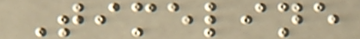Timeline
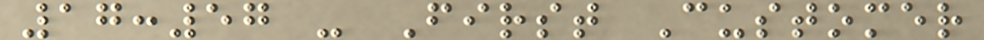17:57 - First Customer
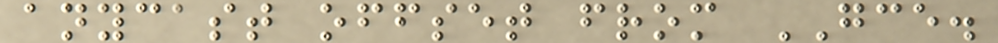anycast offset from GCE.
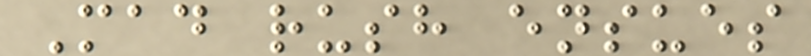Mad rush ensues
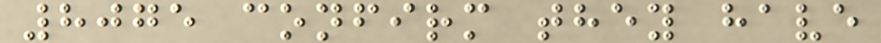8075 confirm they have
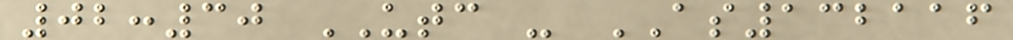02:30 UTC - AS132116
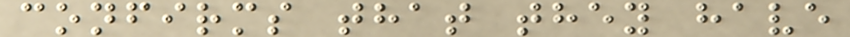confirms that they have
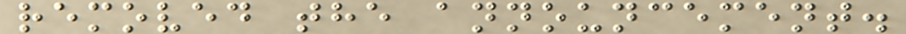removed the announcement.
